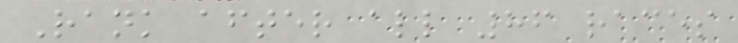Rank after all 86 races
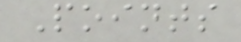Points
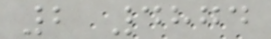2 4874
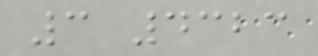3 4323
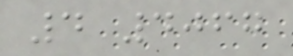4 4067
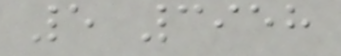5 3958
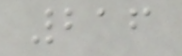216
